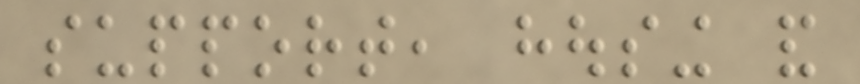support, housing and
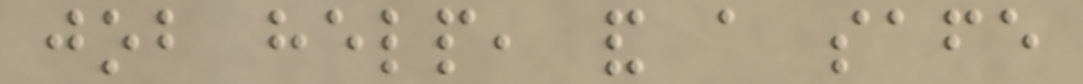job help, and a safe
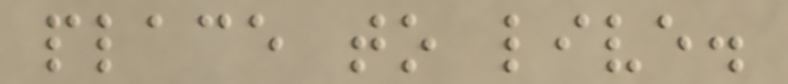place to live.
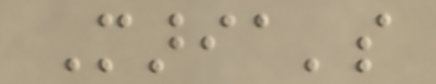Maria's
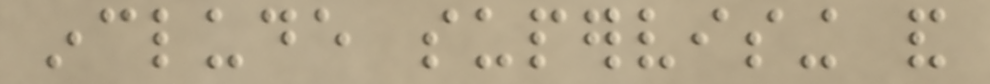include supervising and
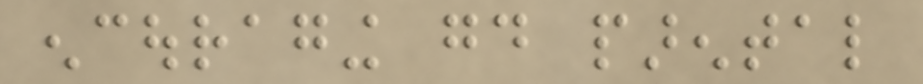encouraging good parental
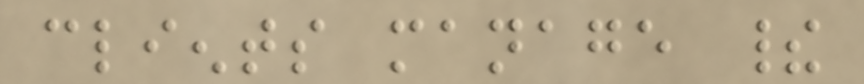clients manage their
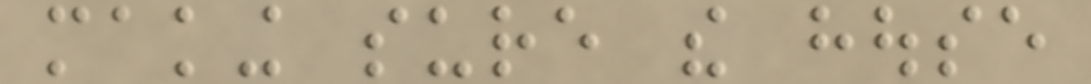making sure the house
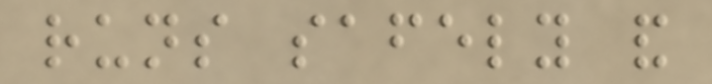runs safely and
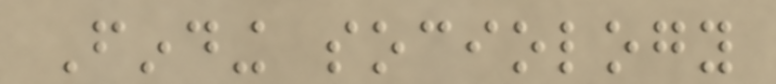Finding sociology
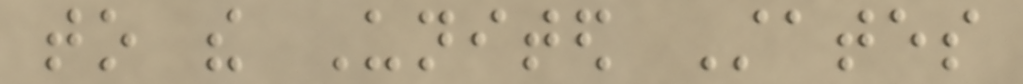to the United States
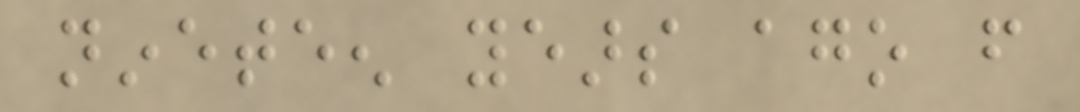nineteen years ago from
